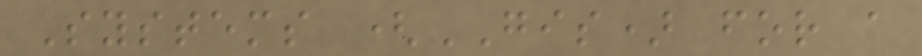Systems (GIS) for a
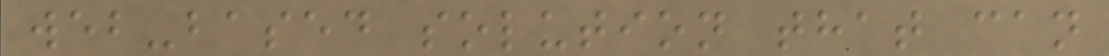web-based solution that can
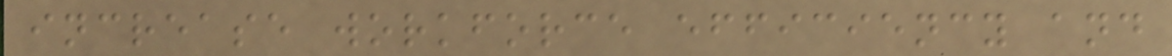increase workforce efficiency and
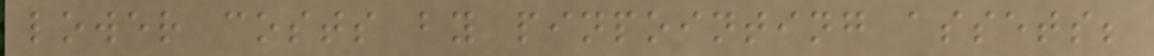lower costs by pinpointing assets;
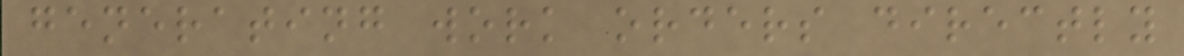generating work orders directly
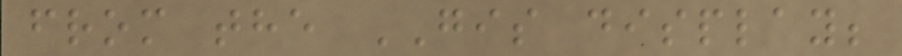from the GIS display;
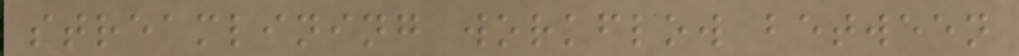streamlining workflow between
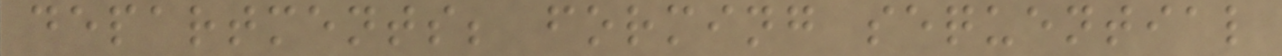departments; forming sequential
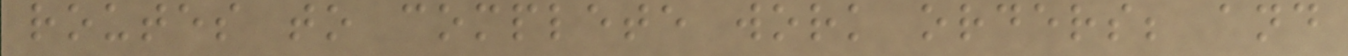routes to complete work orders; and
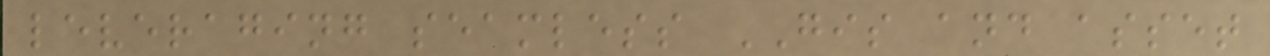leveraging seamless GIS and asset
